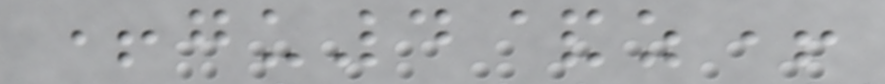+gu4&z+
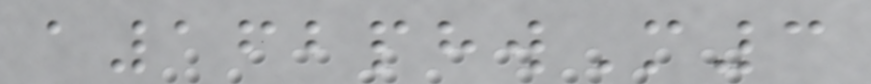a162phwM3
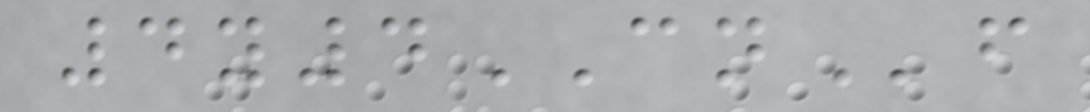4y4CNf
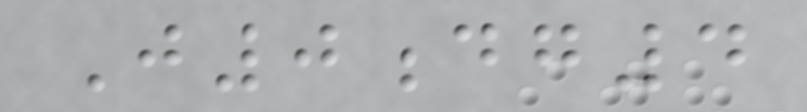J0dg4
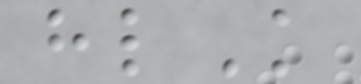hlK
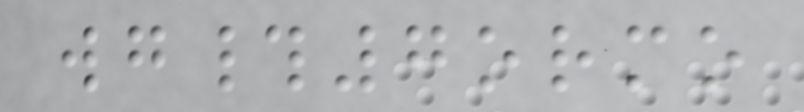wg#7ormo
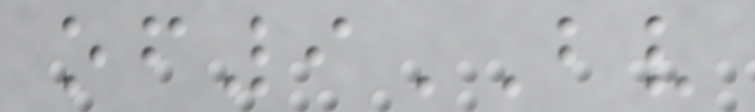of9BV
